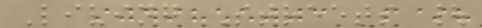Living Streets |
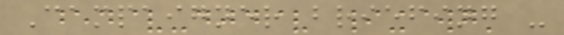Campaigner briefing -
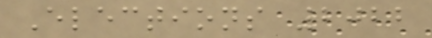Elections 2022
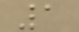1
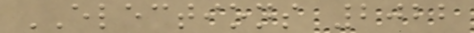ELECTIONS 2022
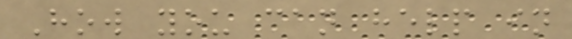How you can help in
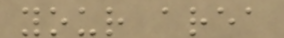your area
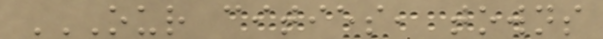OUR CITIES, TOWNS
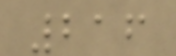216
